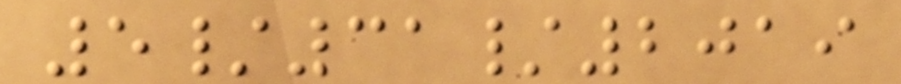5/31/2019
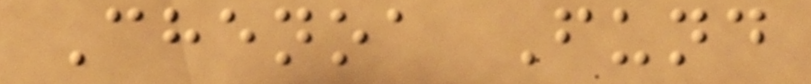Chenoa Fund
